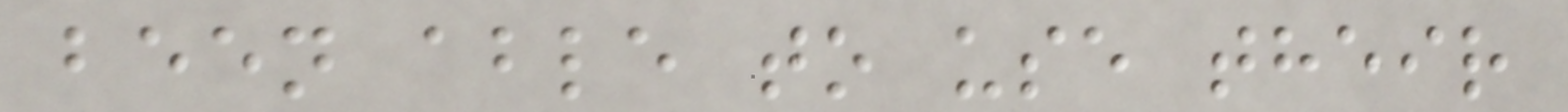been able to use their
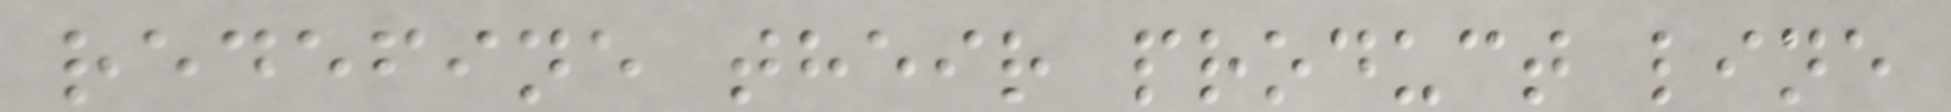redefine their product line
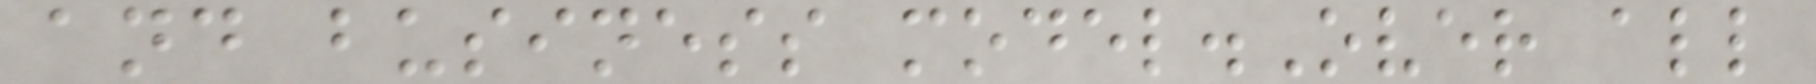and business model.Over all
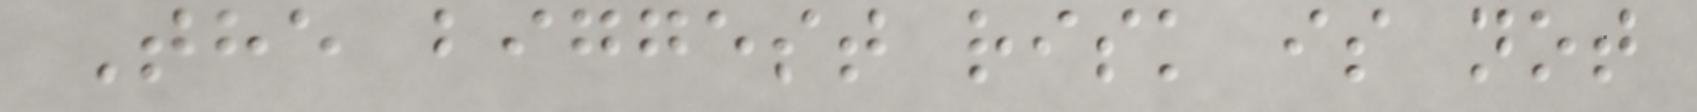The biggest risk is not
